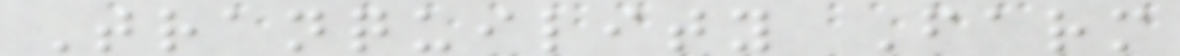Tranquility Farm
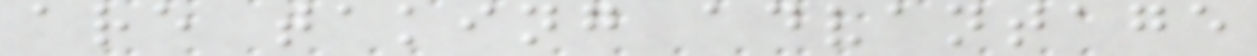are taking advantage
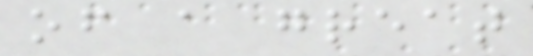of a great
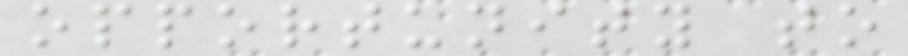opportunity to
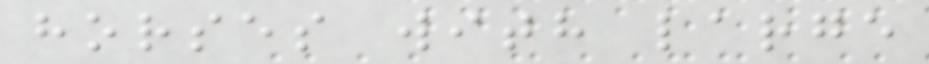horses with large
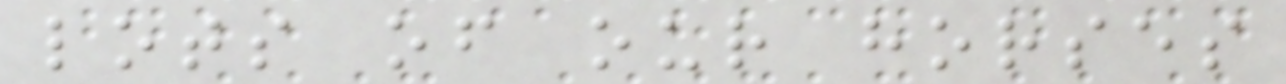lots of our horses
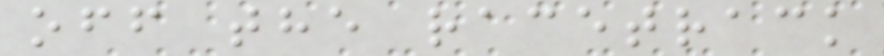off the racetrack
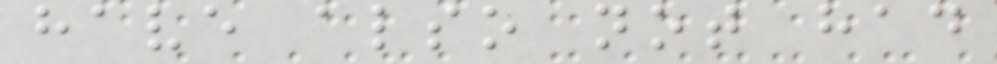have also not had
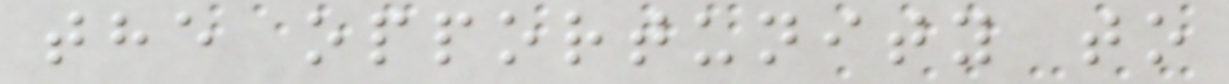the opportunity to
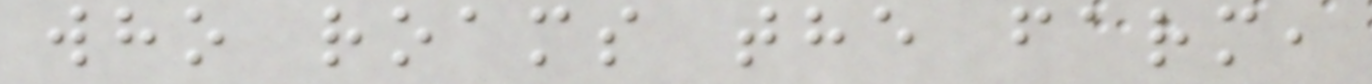who roams the farm,
